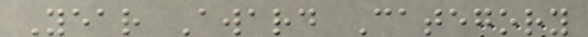Year Award Category
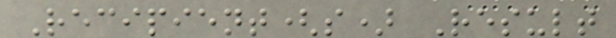Recipient(s) Result
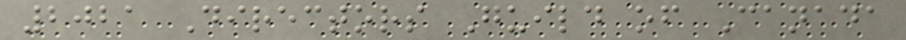2021 Directors Guild of Canada
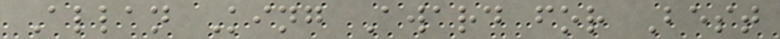Allan King Award for Best
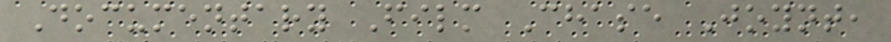Documentary Film Chase Joynt,
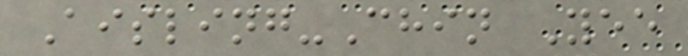Aisling-Chin Yee
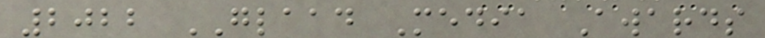2022 GLAAD Media Awards
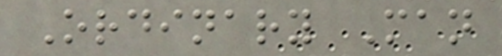Ordinary Man
